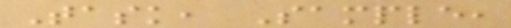Task, Sample,
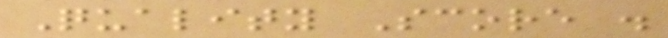Quality Score .
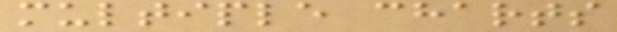multiple charts
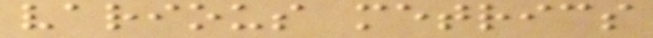various metrics
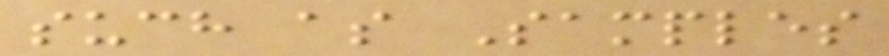such as Samples
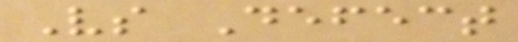Vs Defect
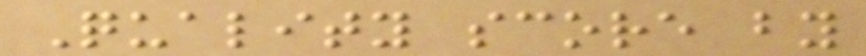Quality score by
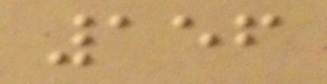156
